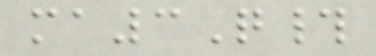ma3Q#
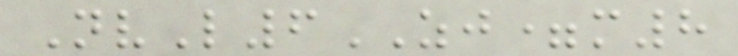NvL6ZJ=m8
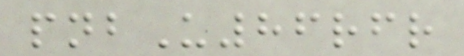pnbU86rfr
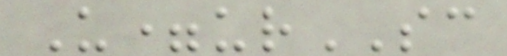U=urSC
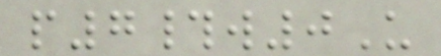p7#w0U
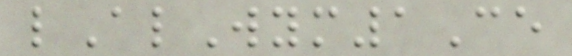lAlWym1Ce
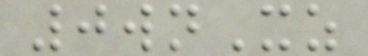0wnXz
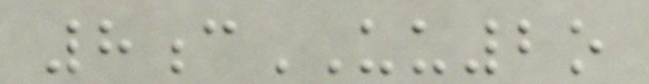8cUU2o
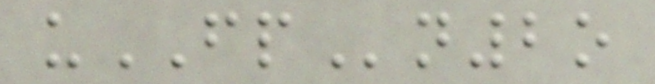uFPn2o
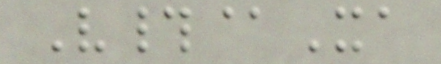V#@Xa
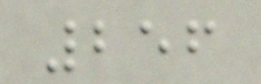256
